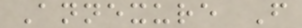Annexure F
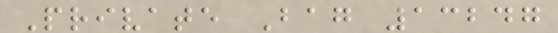Private Bag 13247
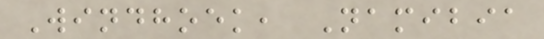Windhoek, Namibia
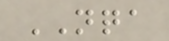NQA
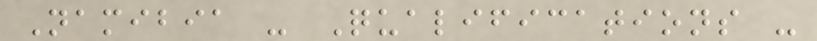Namibia - Qualifications -
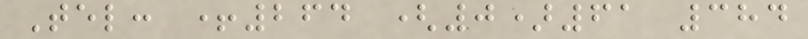Tel: +264 (0)61 384
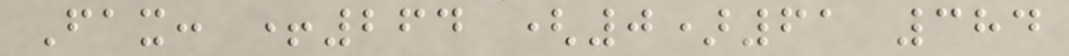Fax: +264 (0)61 384
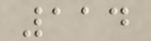114
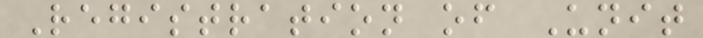Registration of Unit
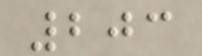203
